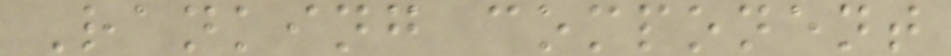Ranking component
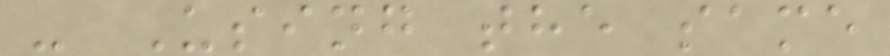- Using the same
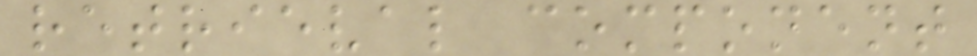retrieval component
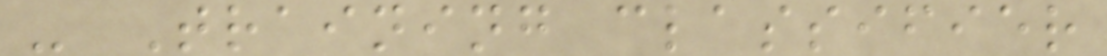- Training classifier
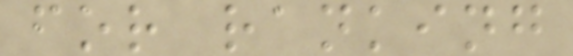for ranking
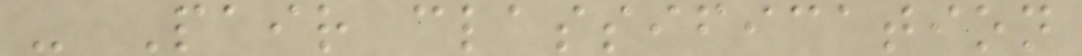- Pair classification
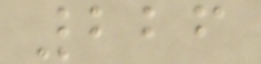226
